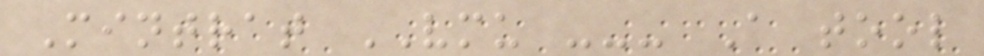Mintrat VMU --- A tool
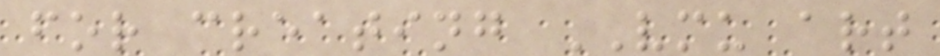for creating VMU art
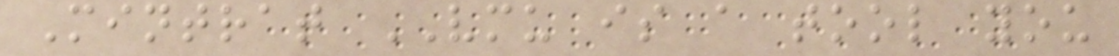Mintrat VMU is a tool you
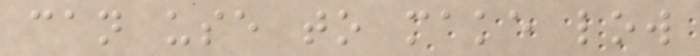can use to make low
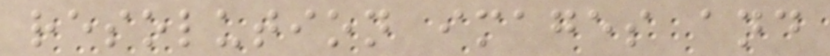resolution images and
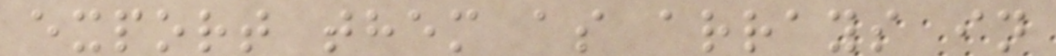export them as arrays in
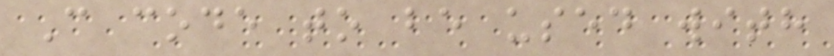C code to be used with
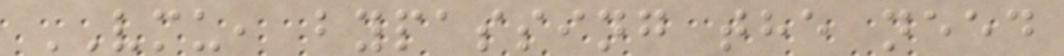VMU, bypassing the need
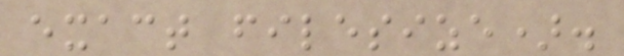exact filesize).
